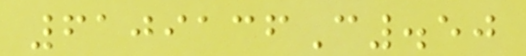6109136C.50
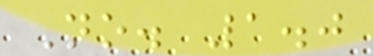No. 1.0
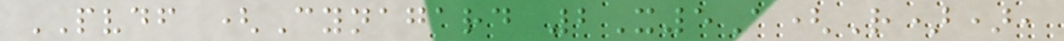PVDF (Cynagard 2X5A(R)),
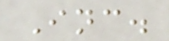Inc.
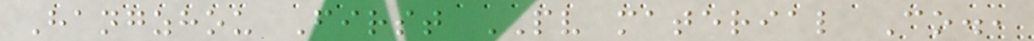Hangzhou First PV material Co.,
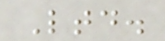Ltd.
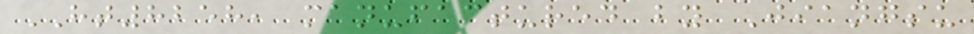HT8258, manufactured by Jiangsu
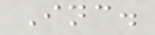Inc.
